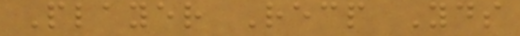Player Recp Yds
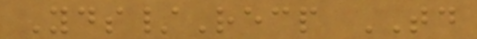Yds/Recp TD
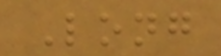Long
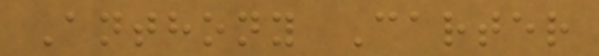Anthony Carter
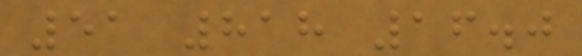51 818 16.0
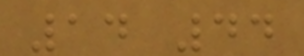14 44
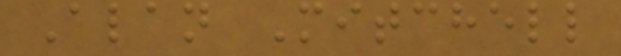Alan Mitchell
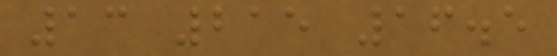13 215 16.5
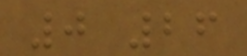0 26
